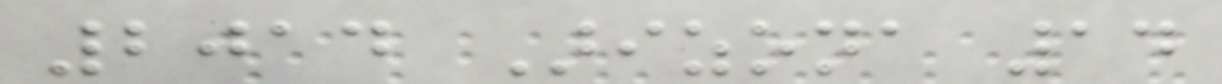2014 Arizona 14
